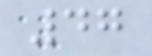47
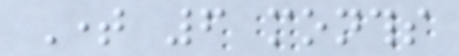Time 6 months
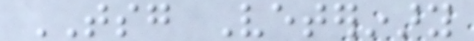TSG Veterinary
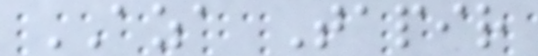AZA Tapir
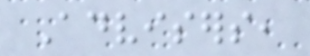Advisers,
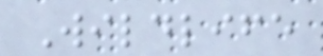Wildlife
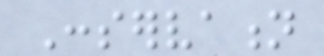Conservation
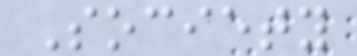Society
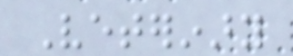Veterinary
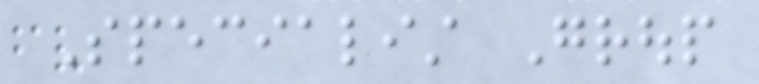Specialist Group
